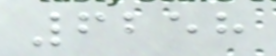6258
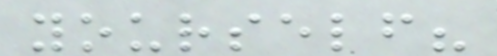yourself?
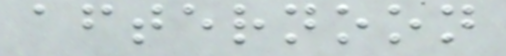afternoon
